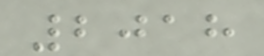2018
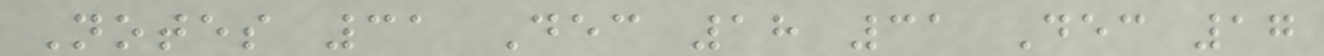Notes 31 Dec 18 31 Dec 17
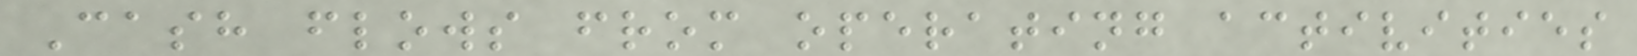Cash flows from operating activities
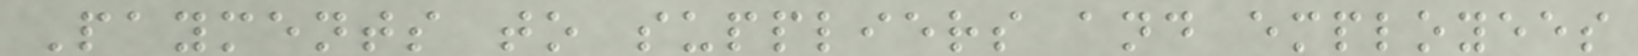Payments to suppliers and employees
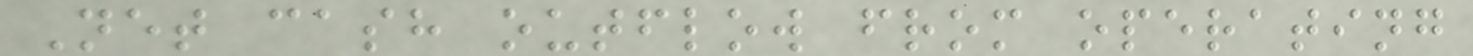Net cash outflow from operating
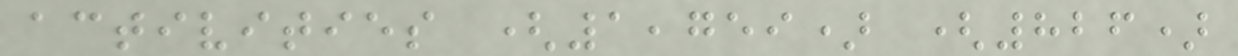activities (1,759) (826)
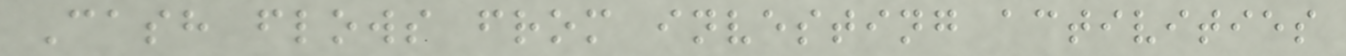Cash flows from investing activities
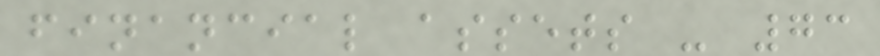financial assets - 73
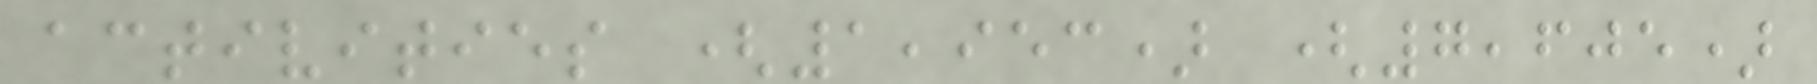activities (1,953) (7,605)
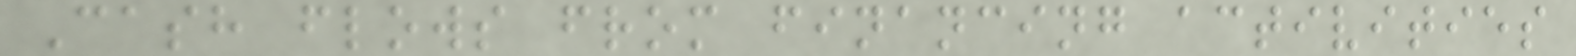Cash flows from financing activities
